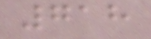718
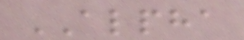ALPHA
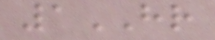1HR
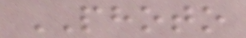PHOTO
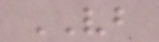VB
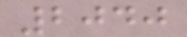2040
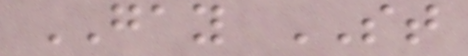GAY ST
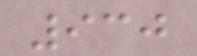930
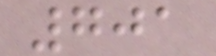701
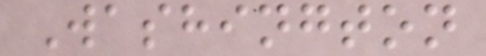Washington
